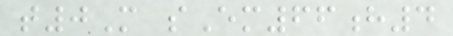t0M sEm66h4
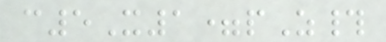c5X1=pZ#
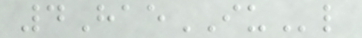4HaeIUl
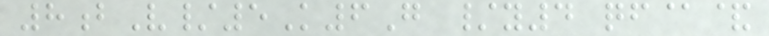8bV/5K6G /y4 qf@&
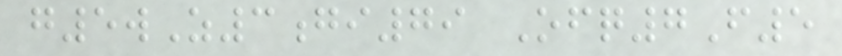g5wZ3gi79 Ofq7F5
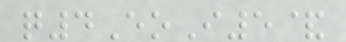q4EoI5&
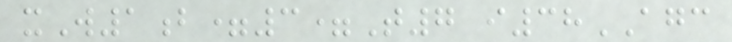xW1b=3=T7 i38AGC
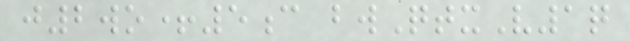j2wo+5c bwQtxV1q
